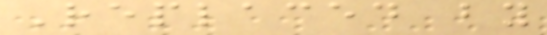Replaced by
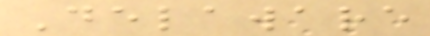Delaware
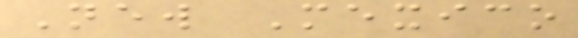New Mexico
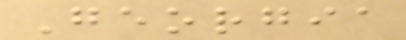Georgia
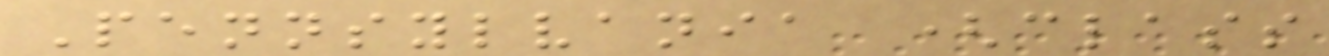Pennsylvania (class
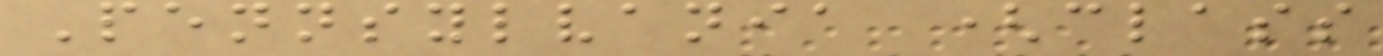Pennsylvania (class
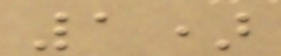1)
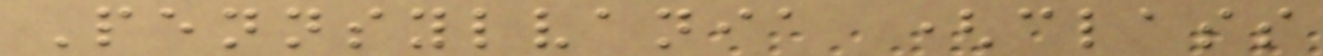Pennsylvania (class
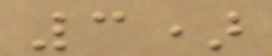3)
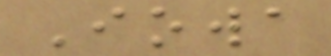Iowa
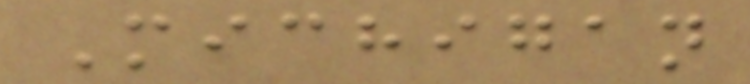Michigan
